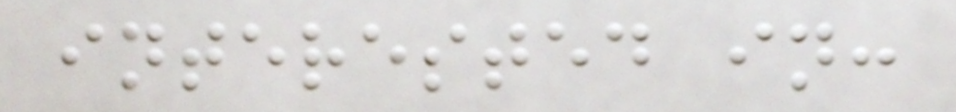interested in:
